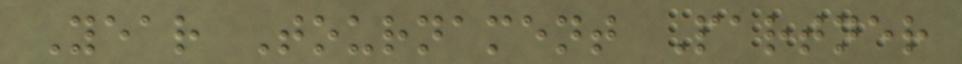Year Tournament Partner
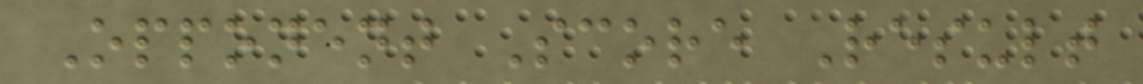Opponent Score Result
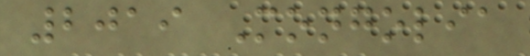2019 Mongolia
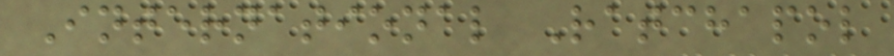International Ratchapol
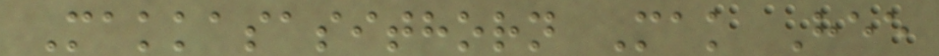Makkasasithorn Mak Hee
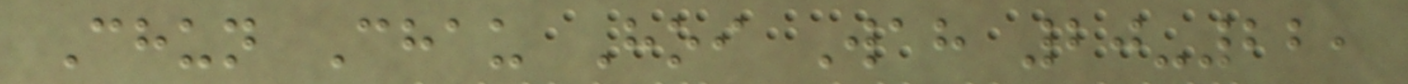Chun Chau Hoi Wah 20-22,
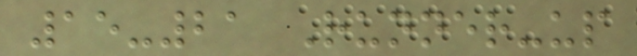15-21 Runner-up
